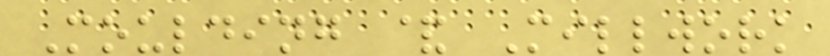Moulding & Millwork
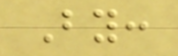By:
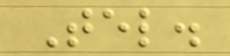Tel.
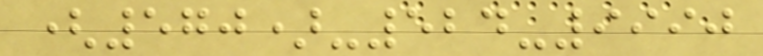(570)-524-9990
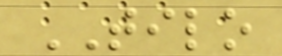TILO
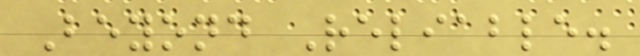Beyond Reliable.
